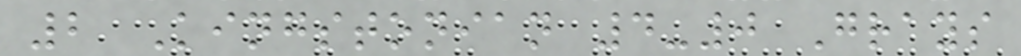2 Kingstonian 4-0 Grays
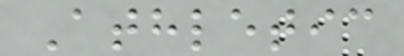Athletic
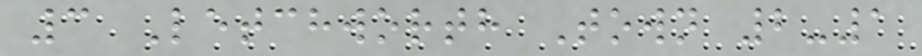3 Letchworth Town 2-1
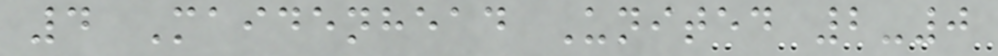4 Maidenhead United 2-0
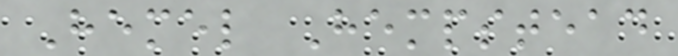Hemel Hempstead
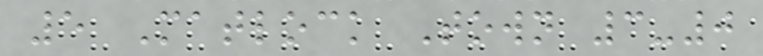5 Matlock Town 3-0
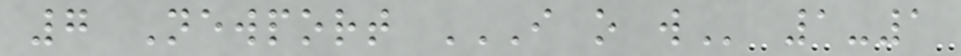7 Newport I O W 1-1
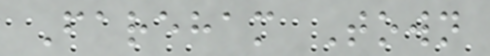Fareham Town
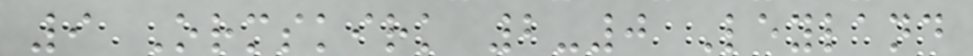9 Ormskirk 2-0 Leyland
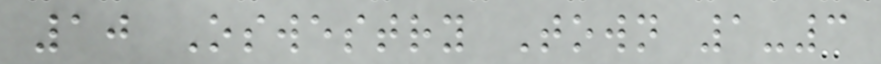10 Oswestry Town 1-3
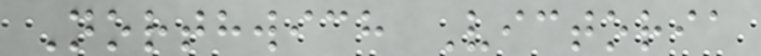Northwich Victoria
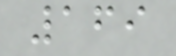169
